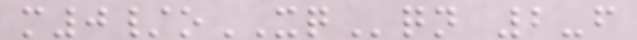m0/oXQqn 2-f
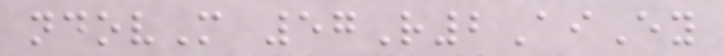ndovM 57R2AiEy
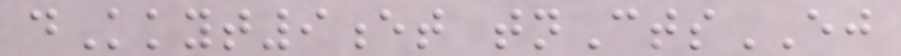dKkyt9et tnCtsEJ
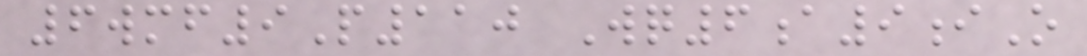6wmf9P110 Wq6a9iO
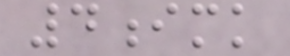4imk
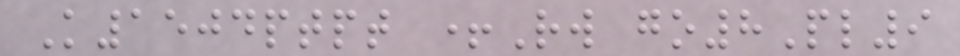K1504ptpt +Rw go8Pl9
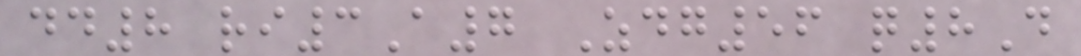dd8 ri3A7 Zdg56 q8D
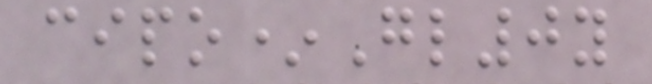cipo*Gl0y
